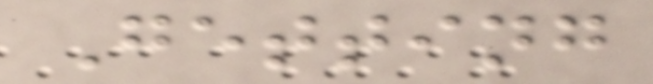Getting
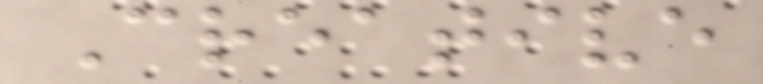Creative
